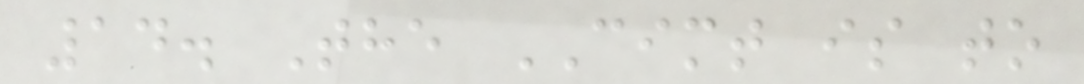14. The CIMT is to
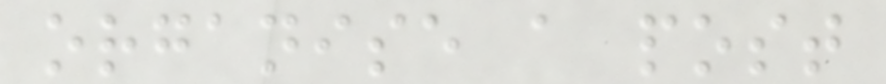organise a post
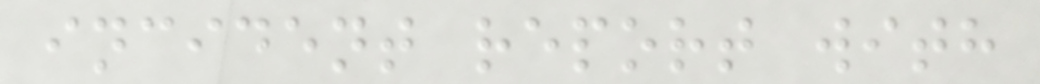incident report with
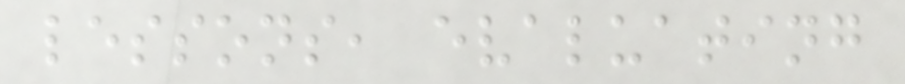lessons, evaluating
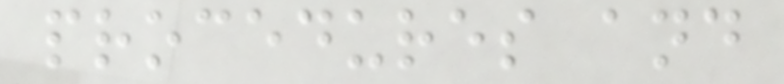procedures and
